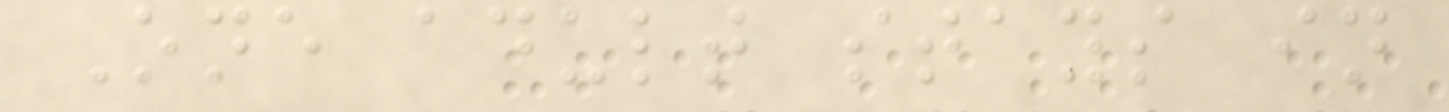One adult stays in
